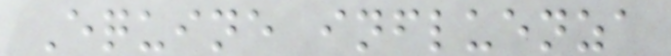Equine influenza
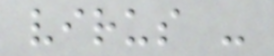virus -
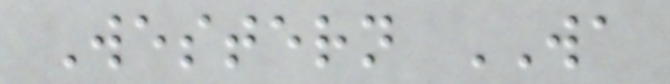Western WA
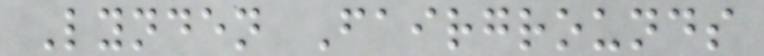Lynden Fairgrounds
